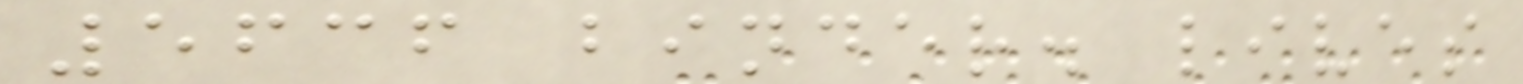5636 binder. lives
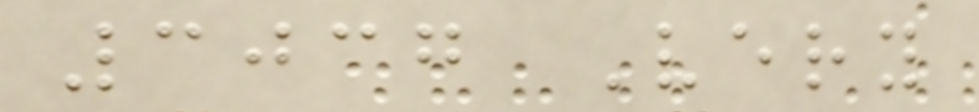3037 Very
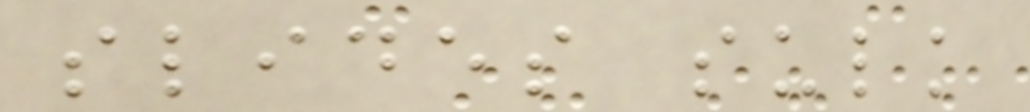slides sulk
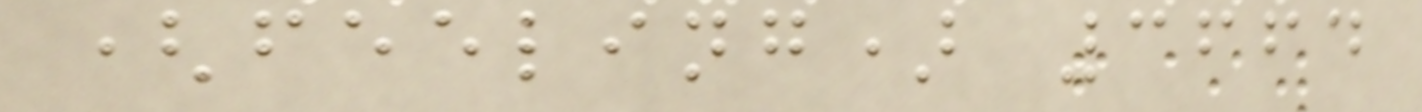(feeling) 3664
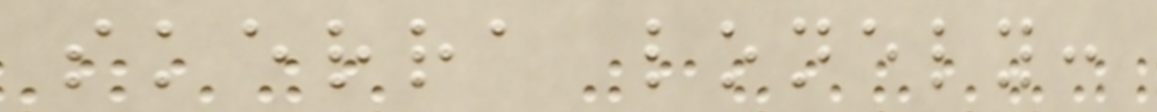skerra lonely:
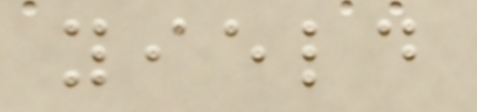yield
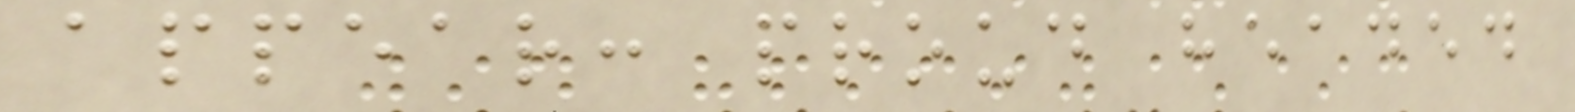appear: proud headed
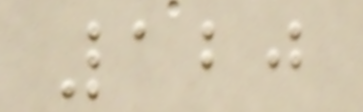120
